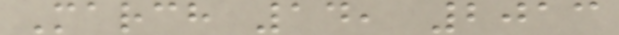March 14, 2013
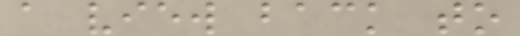a view back to
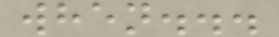when...
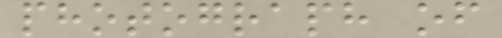photograph of
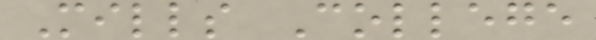Mills College
